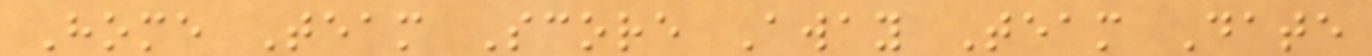Home Team Score Away Team Date
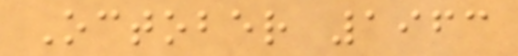October 1963
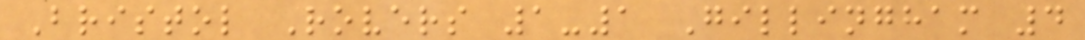Bristol Rovers 1-1 Gillingham 4
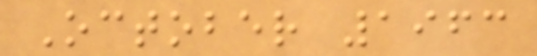October 1963
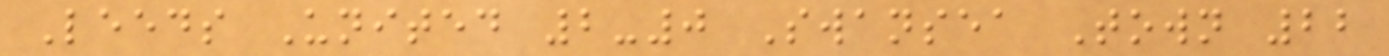Leeds United 2-0 Swansea Town 22
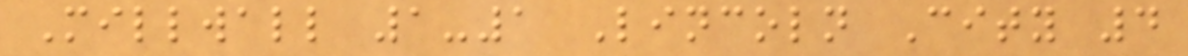Millwall 1-1 Lincoln City 4
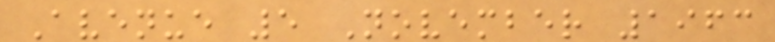Avenue 5 November 1963
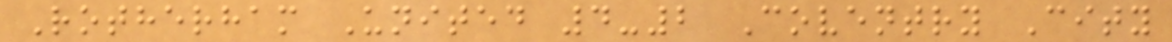Rotherham United 4-2 Coventry City
